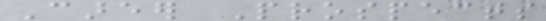Career Prospects
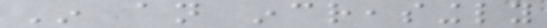In an increasingly
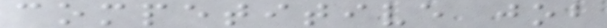competitive job
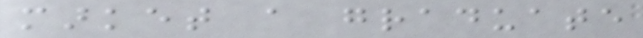market a graduate
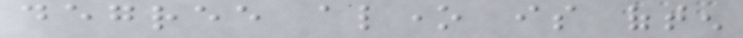degree alone is often
